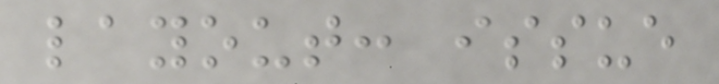layout: issue
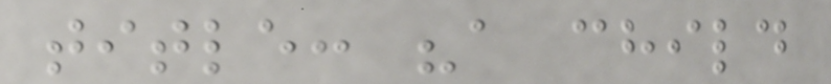title: "a child
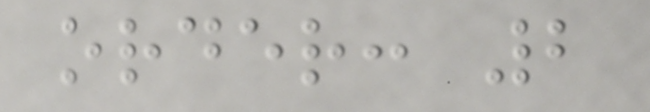order: 2
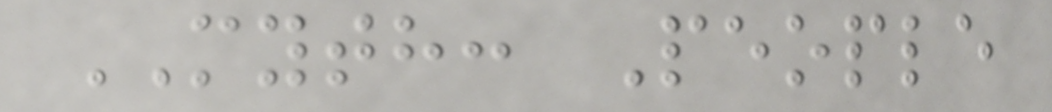MYTH: People
